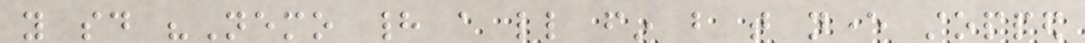you said "Nemo had a little fin but that never stopped
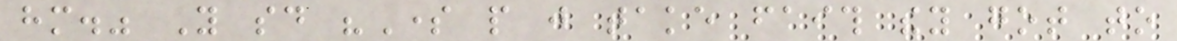him." You said "Some people just take faith they got to
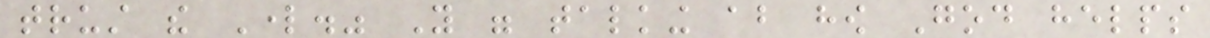trust the Lord." You were talking about how God helps
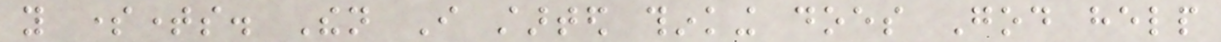you sometimes. Then I started thinking does God help
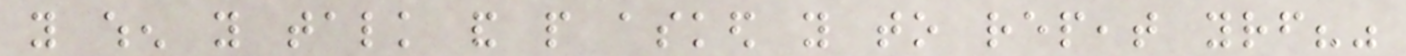you when you talk and people asked you to repeat yourself?"
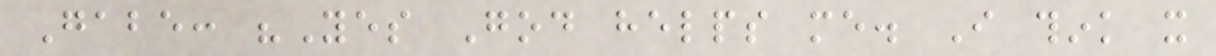Gabe: "Yes God helps me. I think it
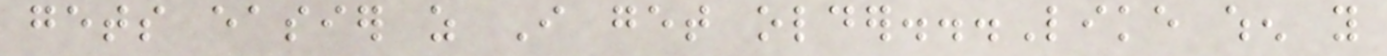gets easier as I get older...Like when you
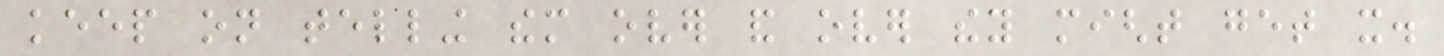keep on telling them over and over they might get it.
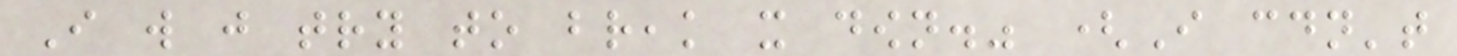I will just try to break it down." (I couldn't
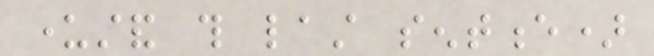understand this last sentence)
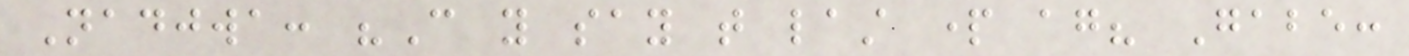Nadjwa: "Can you say that last part again? Gabe:
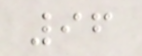96
